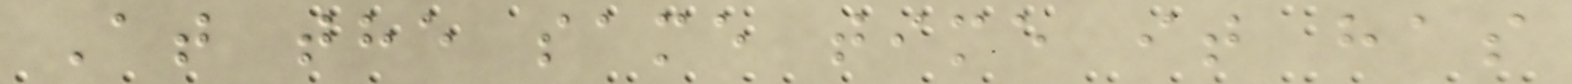At the same time it has
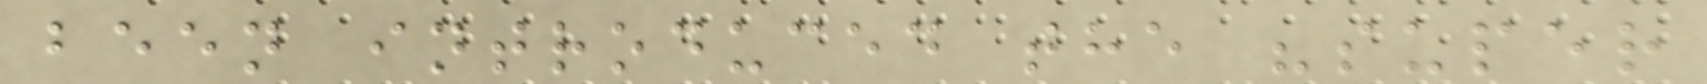been introduced the "super
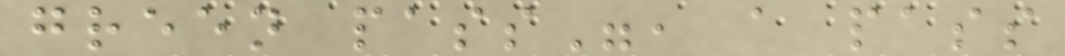green pass", a pass
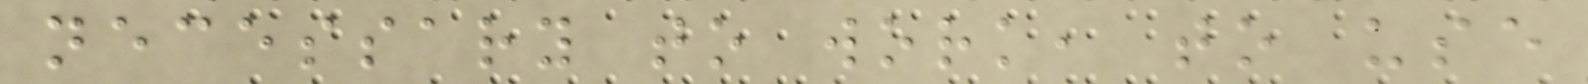necessary to work, to use
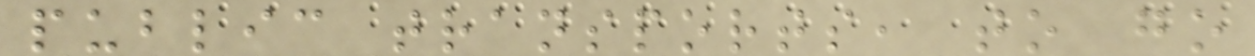public transports, to go
